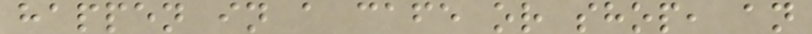happen in a cafe or shop, an
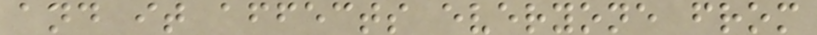and it affects everyone from
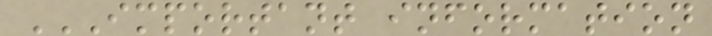IMPORTANT INFORMATION
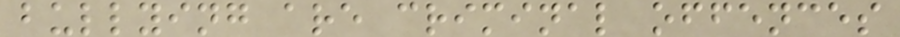bullying are criminal offences
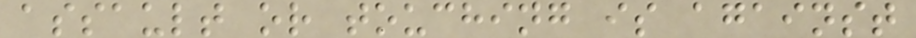assault or touching is against
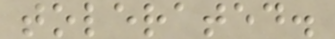tolerated.
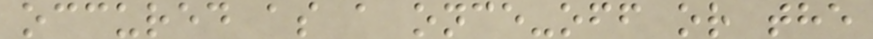occured as a once-off or the
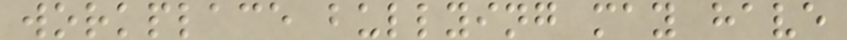workplace bullying may have
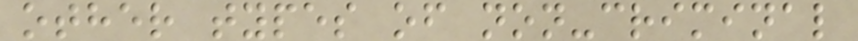other types of non-criminal
